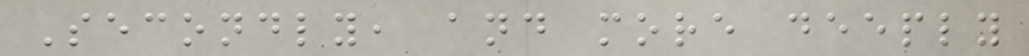Secondly, and more deeply
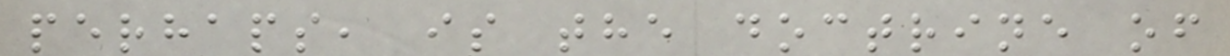perhaps, is the doctrine of
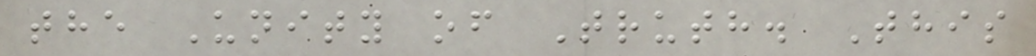the Unity of Truth. This
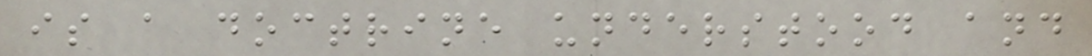is a doctrine understood and
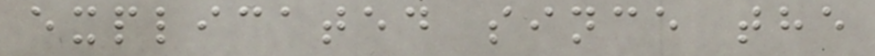explicated since the
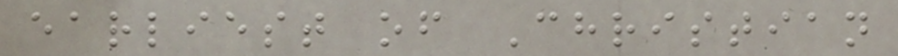earliest of Christian
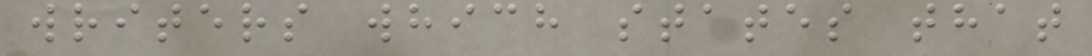writers which states that
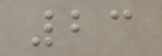23
